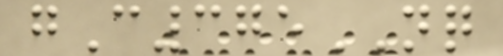gC375NQ
